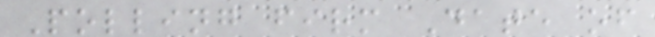Polling firm Date of
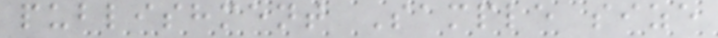publishment Sample size
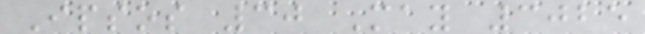Ipsos 30 May 3025
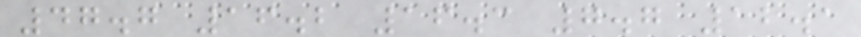47.7 16.2 16.3 7.7 12.1
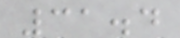31.4
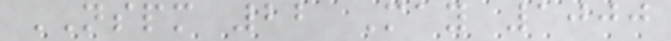NSPM 22 May 1000
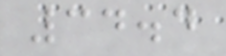34.4
